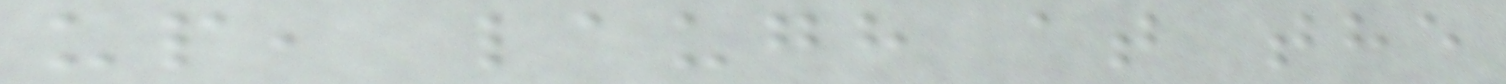up, laugh at the
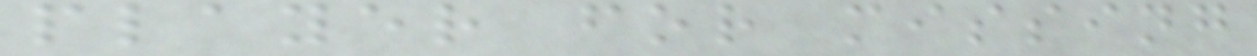player for missing
